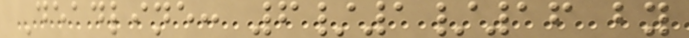Deadline: 6/1/16 by
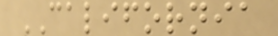CALIFORNIA
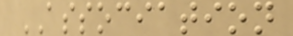ASSOCIATION
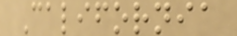California
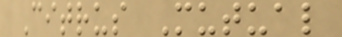Citrus Mutual
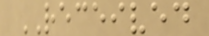RECEIVED
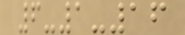6-1-16
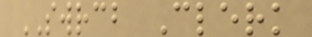SWRCB Clerk
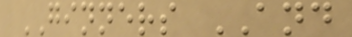GINNERS AND
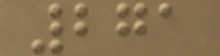271
